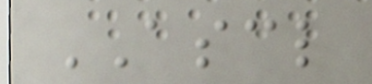ASCL
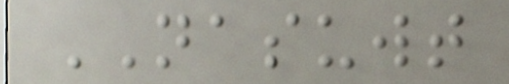NASUWT
